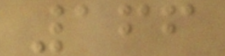166
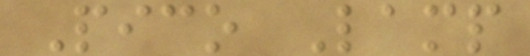Pico Lamp
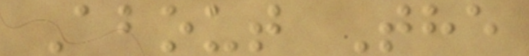About The
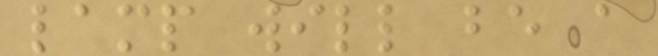lamp will be a
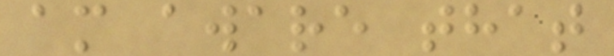am aware that
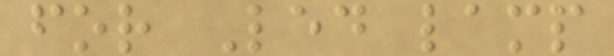for Led lamp
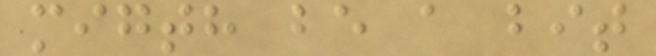migth be a bit
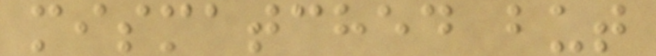mismatched but
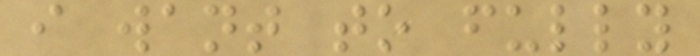i want to fully
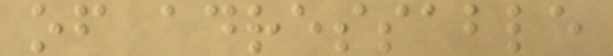of adressable
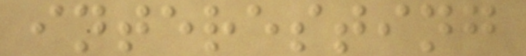interesting
